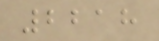2218
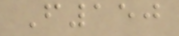F150
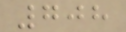708
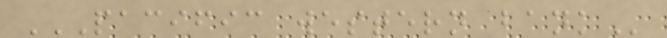PACIFIC WESTERN BANK
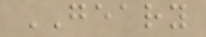GEARY
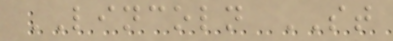LINCOLN ST
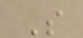S
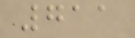711
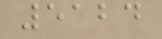5124
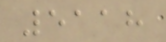5118
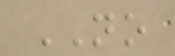NO
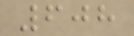608
